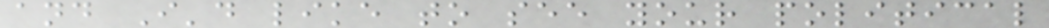and I'd like to see your political
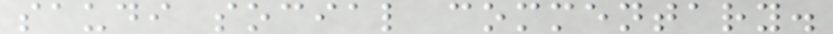saudi social commentary.
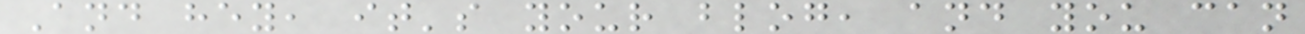And hey, it's your blog, and you can
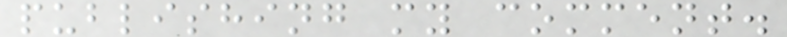publishing my comment.
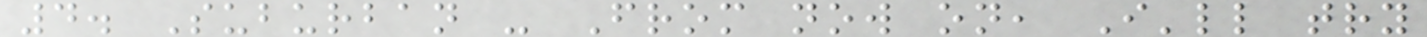4. Suburban - From now on, I'll try
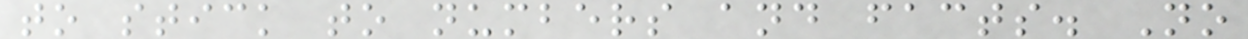to stick to numbers and facts. No
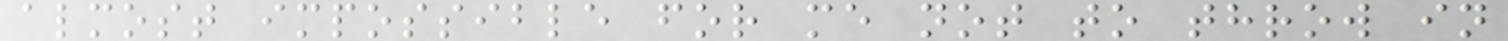almost impossible for me not to throw in
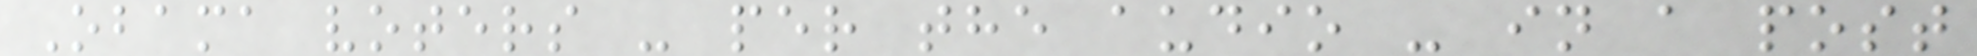Obama voters - per the audio - in a post
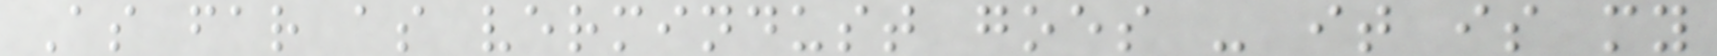As far as vermindust goes - it is my
